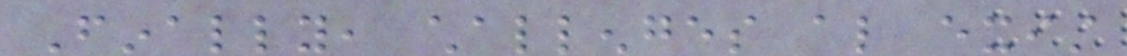Finally, challenges also exist
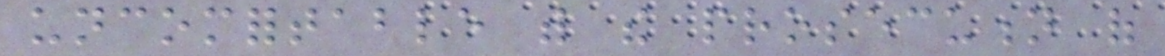uncomfortable with the prosecution of
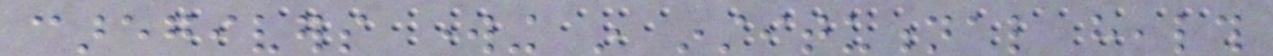caregivers working in institutional health
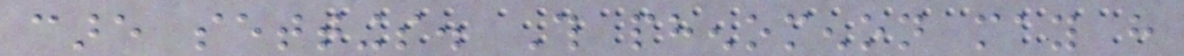care settings. This phenomenon may have
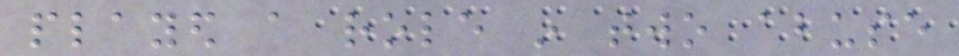played a role in two abuse
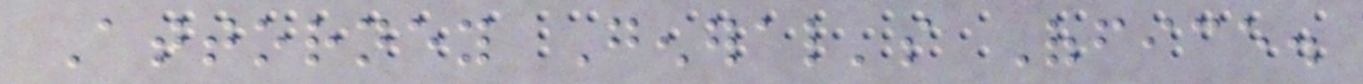Attorney General's Office.
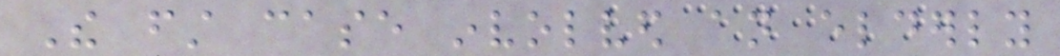The first case involved an elderly
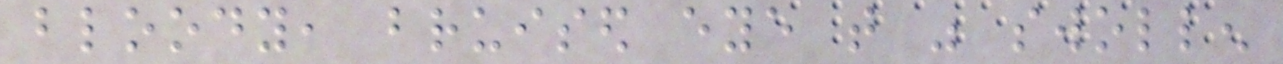bloody, bruised eye that was swollen
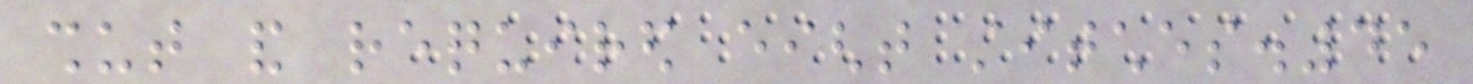shut and required eight stitches.45
